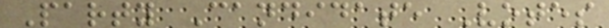Party Candidate Votes
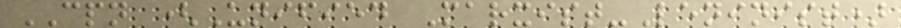CPN (Unified Marxist-Leninist)
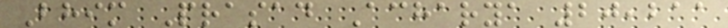Bhim Prasad Acharya 20,211
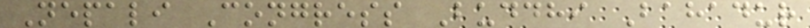Nepali Congress Buddhi Bahadur
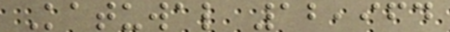Katuwal 12,964
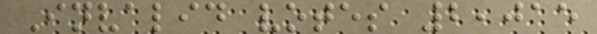Invalid votes 2,015
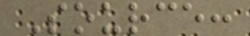Source:
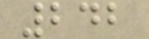242
